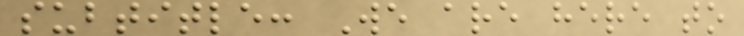subtitle: We are here to
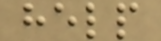help
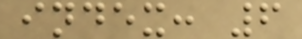index: 6
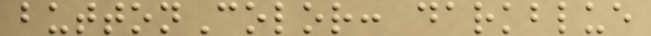buttonColor: darkblue
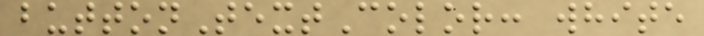buttonTextColor: white
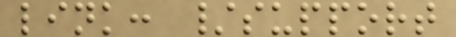link: /support
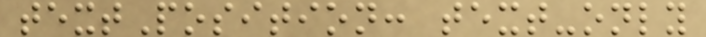textPosition: text-only
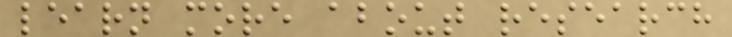learn more about research
